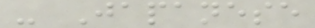- Japanese
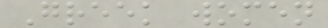Greek women
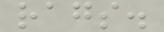rags.
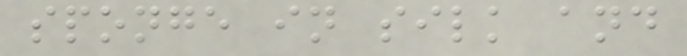sponge in silk and
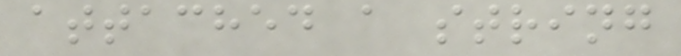attached a string
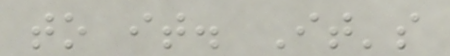to it. It's
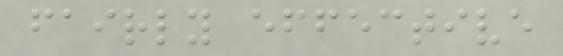fairly effective
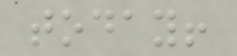today!
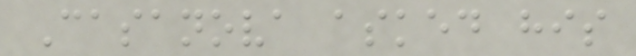Casanova asked his
